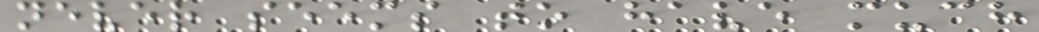never seems to have much
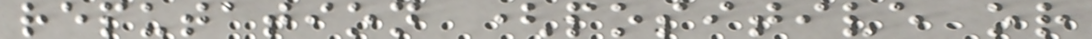reputation (positive or
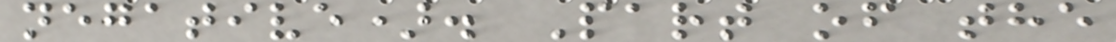negative). Part of the
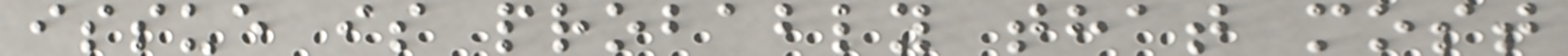issue is probably that most
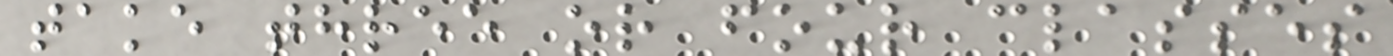take three or four classes
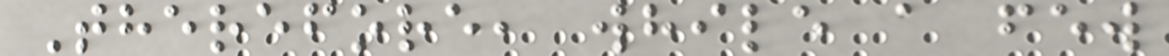Therefore, while a few
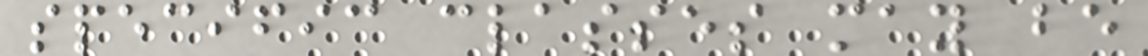specific classes may be
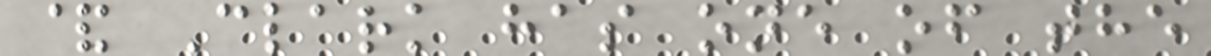& Clark has one of the
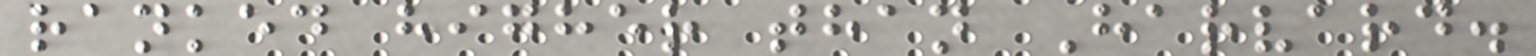ranked higher than Harvard.
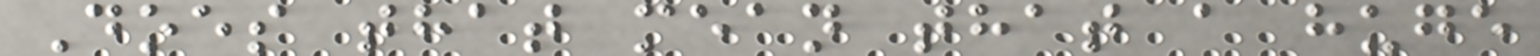Does that mean that a huge
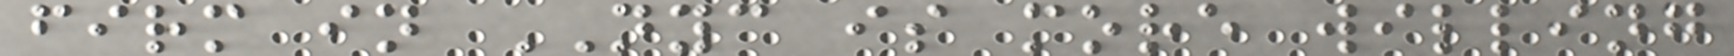firm in NYC is more willing
